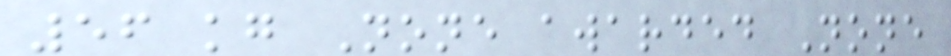56 kg None awarded None
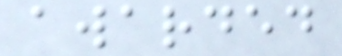awarded
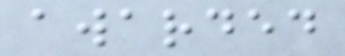awarded
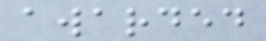awarded
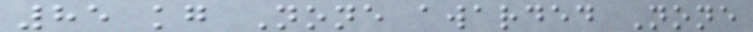85 kg None awarded None
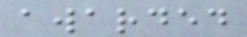awarded
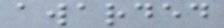awarded
